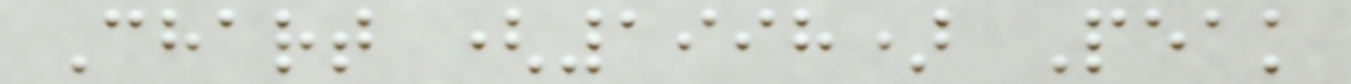Chart (1998) Peak
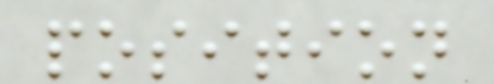position
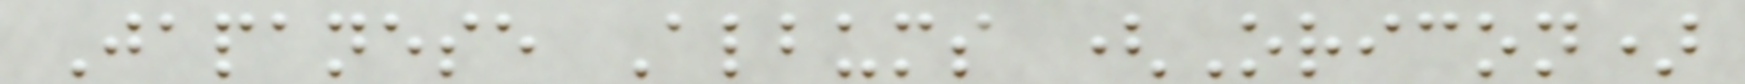Japanese Albums (Oricon)
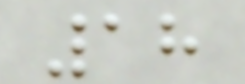18
